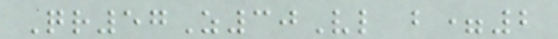Qr57Z30Vl b=2
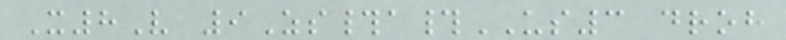X8V 9Zs#a#US3 droh
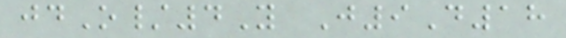jdO/4Y J9D18
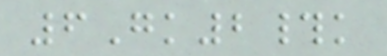6Gk2#k
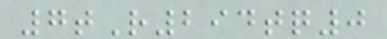7tR294tq0
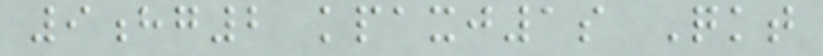9hg2 kpaxj1s Qkt
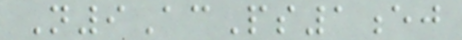N9AcPs1ej
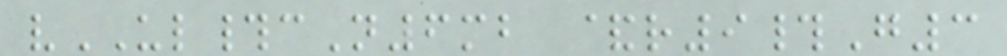vUL#cN6mb &r9#G3
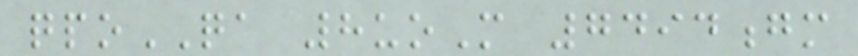qpoQA 8uoM 7494gm
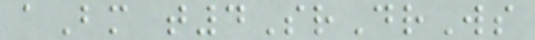aBm t4SrDrWs
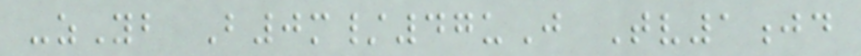-zYb B0m/47uJ Tv1jd
